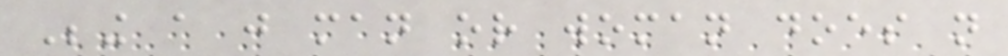Being a just man or woman does not
